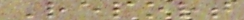Report
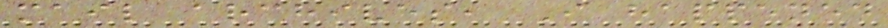mail archives, I happened
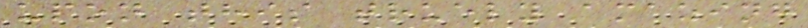upon this truely amazing
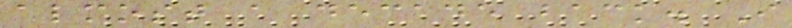almost a decade back. I
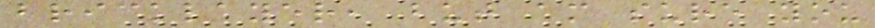bricklayer, but am sure you
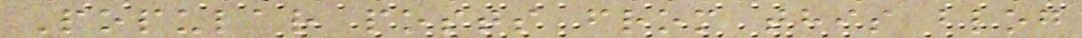Popular posts from this blog
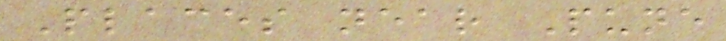Places near Pune
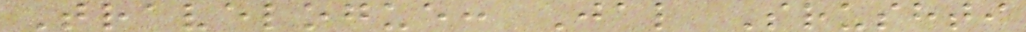Travelogue: Jal Srushti
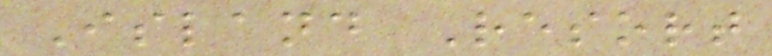Island Resort
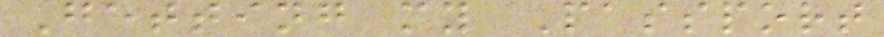Getting my Passport
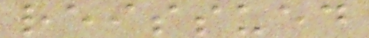reissued
